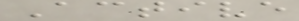Active
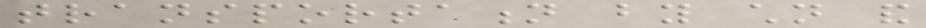transportation by children and
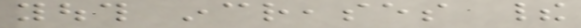youth increases their
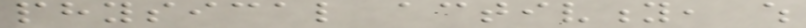physical activity, which
